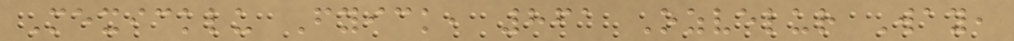Mexicklu Fyick, 861 Ozvelur Way,
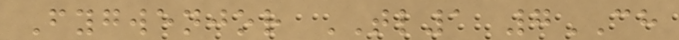Fygwenjor TL1 7CH
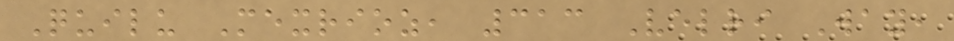Quilu Mexrioz, 313 Velri Way,
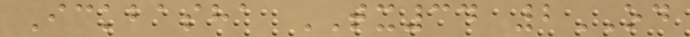Ickbasha TX34 2OD
